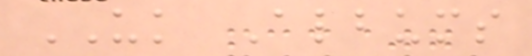UK Albums
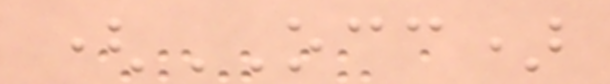(OCC)
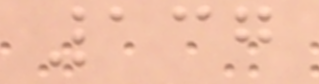137
